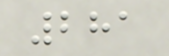281
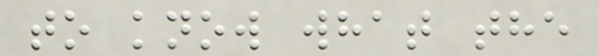to know what the
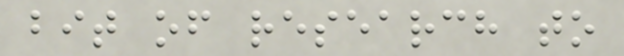bit of research to
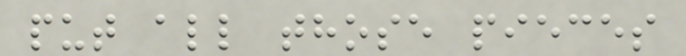put all those pieces
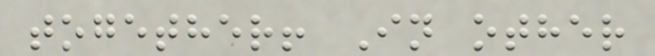together! In other
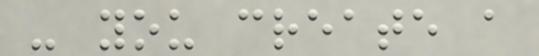- you create a
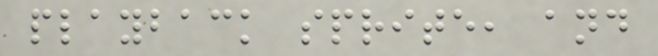playback sprite, and
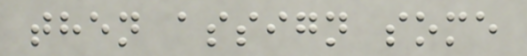then assign some
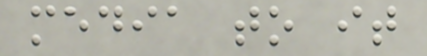media to it
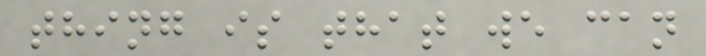thing is that we can
